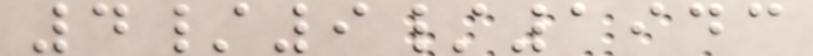4/9/1943
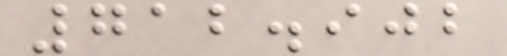712.902
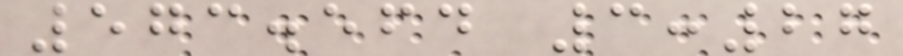573.564 3:27
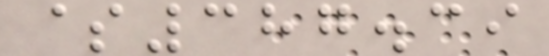$387.39
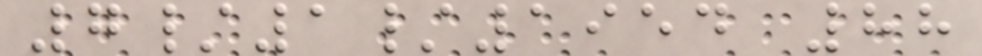7/1/1954 88
